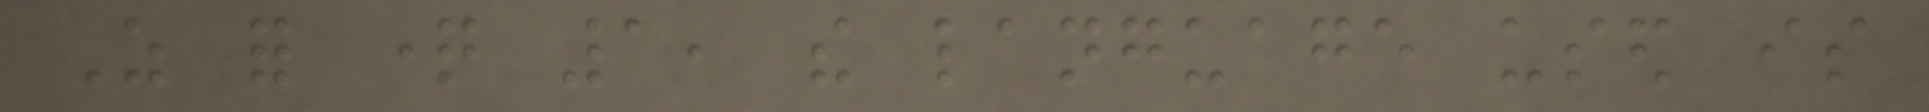As for question 1, the language used is
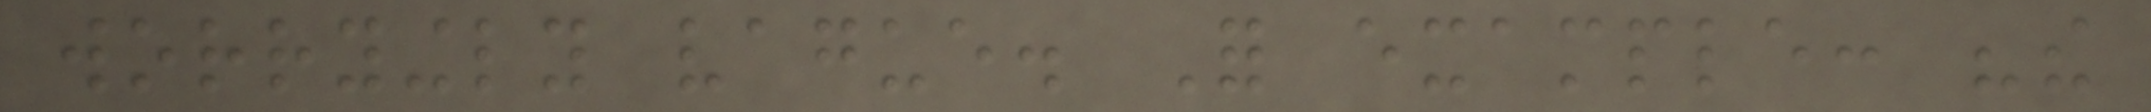worryingly vague. For example: "the
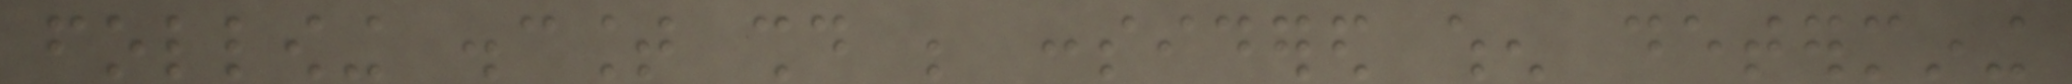following discount should be considered when determining
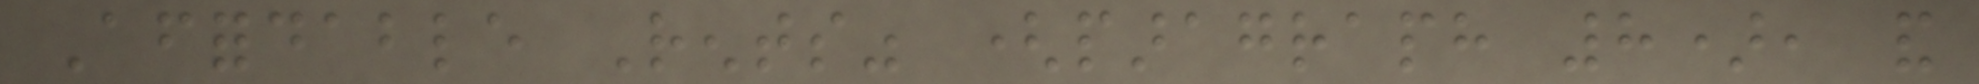Affordable Rents" (paragraph 8), and
